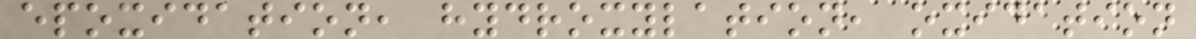epoxidation, hydroxylation, oxidation
